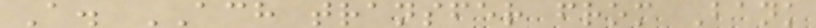A. ACH transfer from Bank
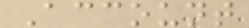Account
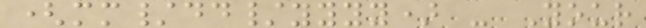(mm/dd/yyyy) - Your
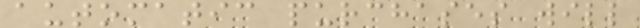automatic purchases will
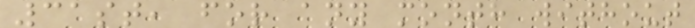31st, for any month without
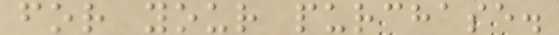for your purchase.
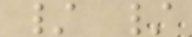/ /
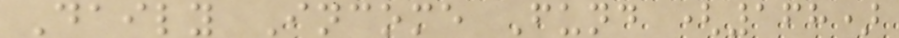Daily Income Fund (168)
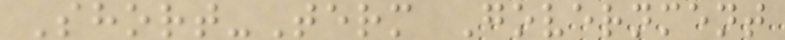Short-Term Government
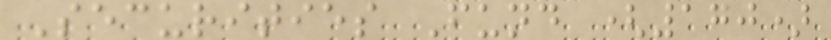Securities Fund (170)
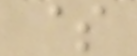$
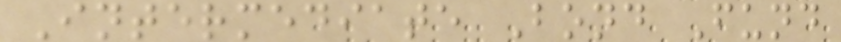Intermediate Bond Fund
